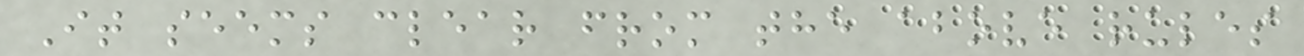It seems clear from the above rules
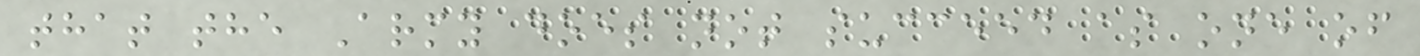that the Army does not succeed as one of
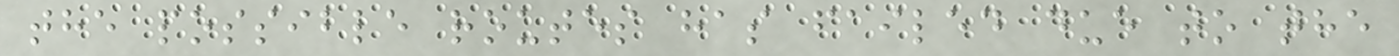the possible routes has failed due to the
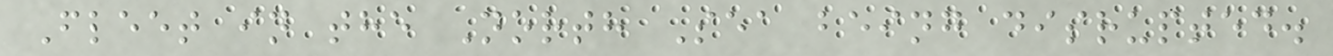Fleet in the North Sea being disrupted.
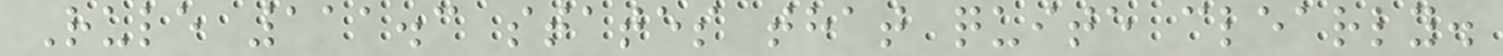Rule 111.3 states that quite clearly.
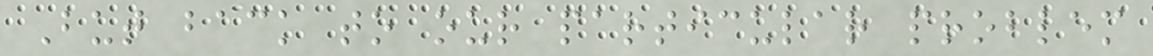But back to our particular problem
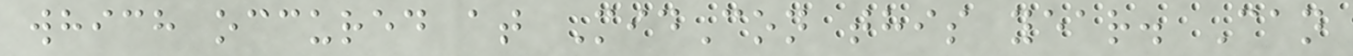which occured at MidCon this year. Can
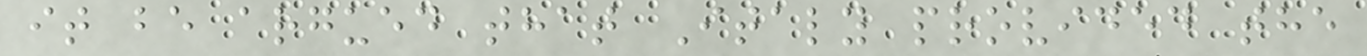it be argued that Italy provided the
